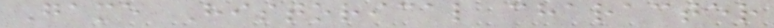Game Historical character
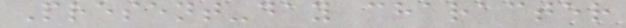Present-day character
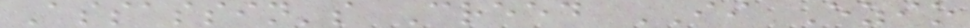Assassin's Creed II Ezio
